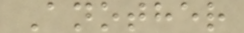Another
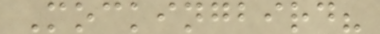Mockingbird?
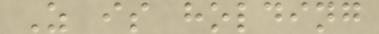Z is holding
